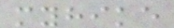myhike
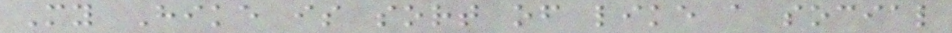My Hike is sort of like a social
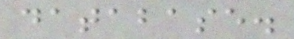database.
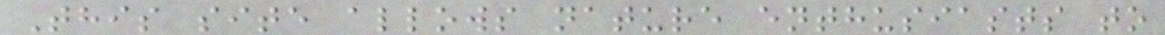This site allows nature enthusiasts to
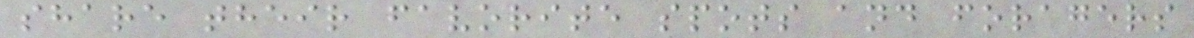share their favorite spots and foragers
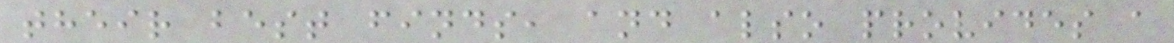their best finds, and also provides a
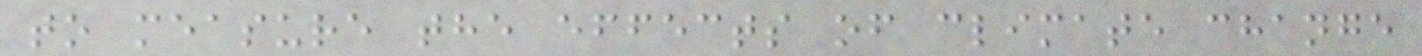to measure the effects of climate change
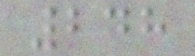248
